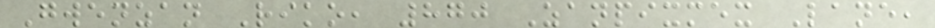Gwenzan Riko, 870 Zanpixmex Lane,
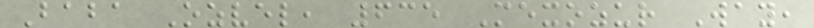Baba Ozvel, 635 Mexozur Way,
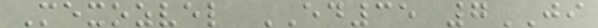Mexozvel ED35 7JI
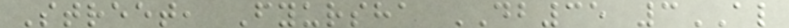Street, Fyursha DB35 3AL
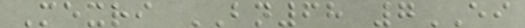Mexri BN68 7EI
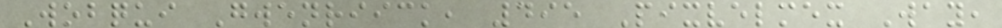Wobqui Gwenriick, 495 Pixvelmex Way,
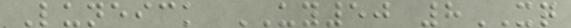Luneick UY50 8XQ
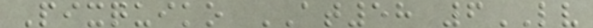Pixquiko AT58 6LV
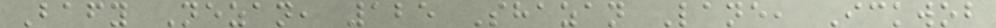Bafy Nezan, 125 Shazan Lane, Ickwob
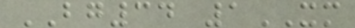BG34 1XM
